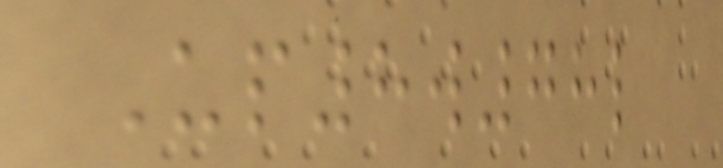Up8w78l
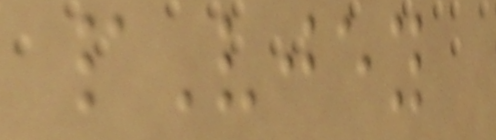pVjey
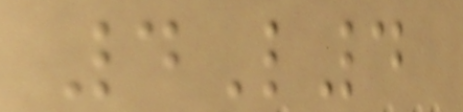4L4
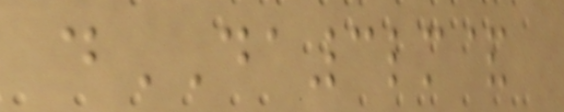dDA3lm&
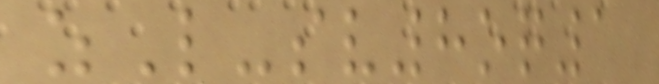zL-sv8oq1
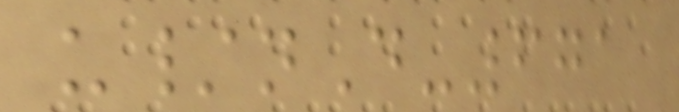u/nD-671
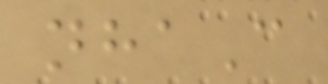nhaC
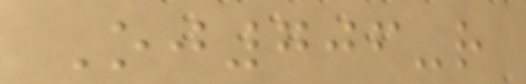Oj706-r
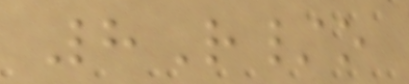8R/o
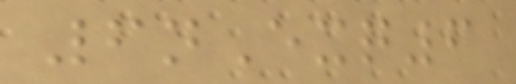6nExq6
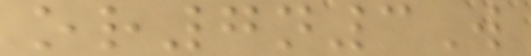or7n3W
